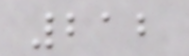212
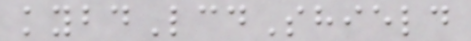kybdLcdShield
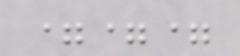===
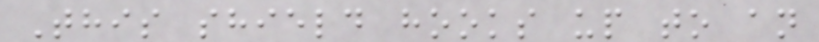This shield hooks up to an
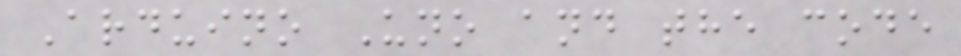Arduino Uno and the code
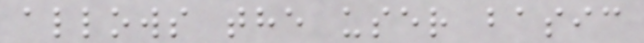allows the user basic
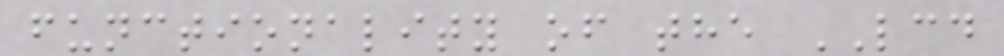functionality of the LCD
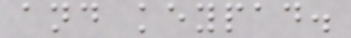and keypad.
